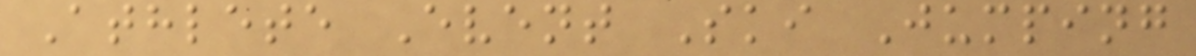Athlete Event Ski Jumping
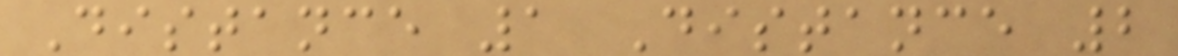Distance 1 Distance 2
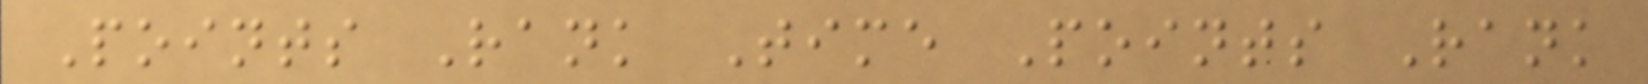Points Rank Time Points Rank
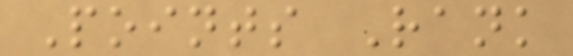Points Rank
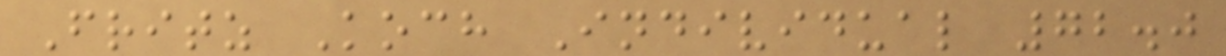Fritz Koch Individual 72.0
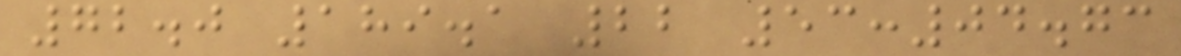72.0 189.1 22 53:04.73
